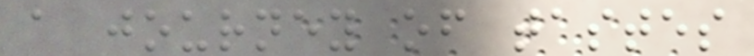a journey of tastes
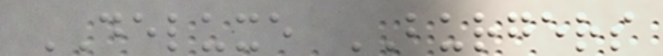DELUXE BURGERS
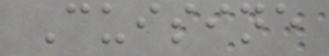Cuisine
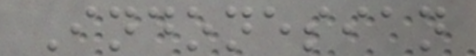Indonesian
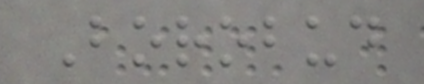Borobud
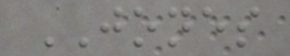JONES
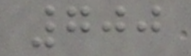700
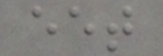eet
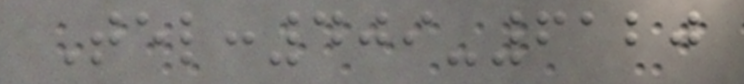Tel:409-6120
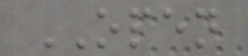OPEN
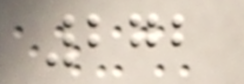272
